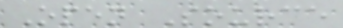Open Source
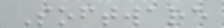Software
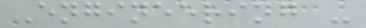Engineering -
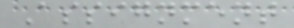Assignment
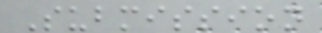Submission
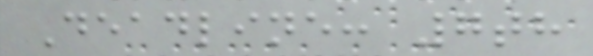Deadline: 7th
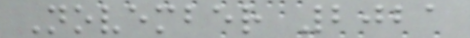November 2021
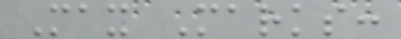Max Marks:
